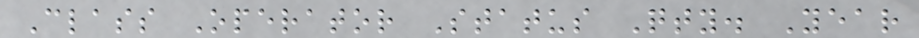Class Operator Status Qty. Year
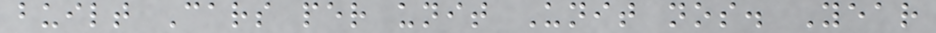built Cars per unit Unit nos. Year
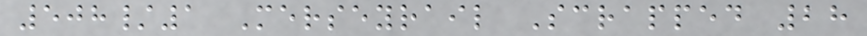508/1 Merseyrail Scrapped 28
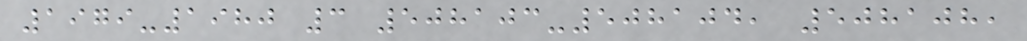1979-1980 3 508103-508104, 508108,
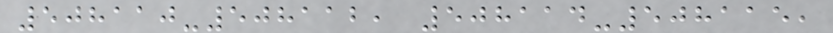508110-508112, 508114-508115,
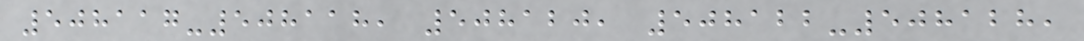508117-508118, 508120, 508122-508128,
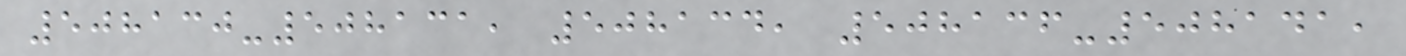508130-508131, 508134, 508136-508141,
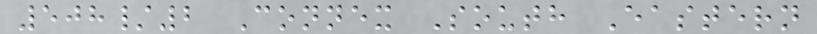508/2 Connex South Eastern
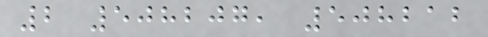2 508207, 508212
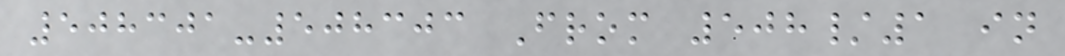508301-508303 From 508/1 in
